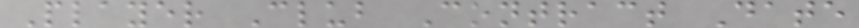Player Club Contract Date
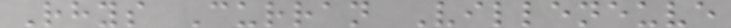Rhys Curran Villeneuve
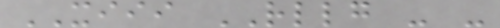XIII RLLG - -
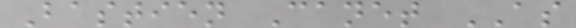Bastien Canet AS
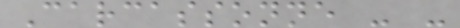Carcassonne - -
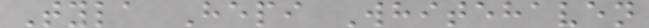Tyla Hepi Whitehaven
